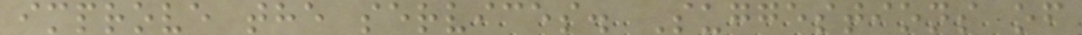improve the services. Suggestions of
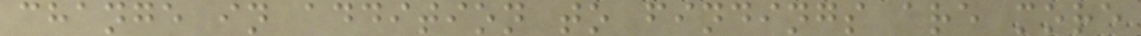change in addition to findings are more
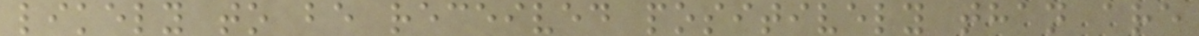likely to be received positively than are
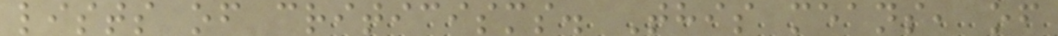lists of criticisms. This means, of
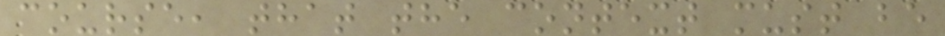course, that the context must be
